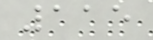115
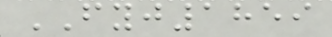FYJ1859
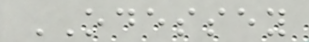ODESSEY
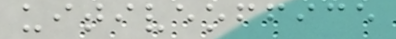uitiveoffice
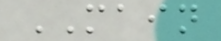MAIN
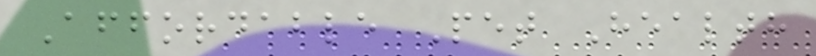Affordable Pet Health
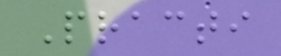Practi
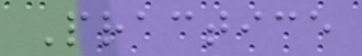Practice
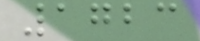1723
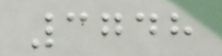3748
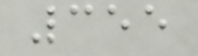355
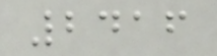2416
